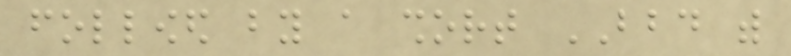followed by a short BBD with
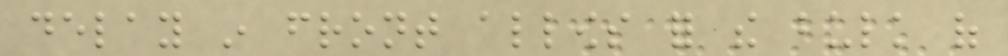delay in front allows for the bulk of
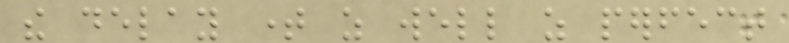the delay time as well as perfect
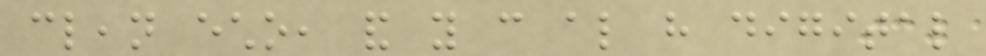clean echo, and you can also have digital
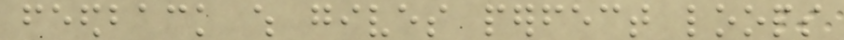feedback which gives perfect loops
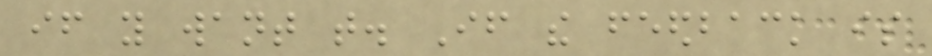if you want that. If the feedback is
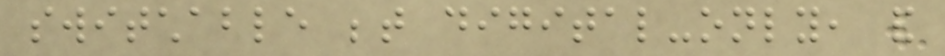switchable between digital-only, and
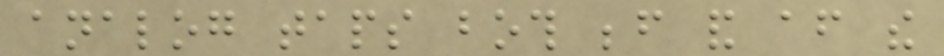analog taps both before and after the
